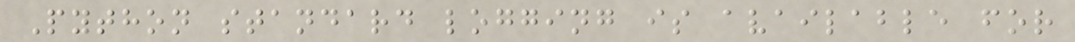Python standard logging is available for
